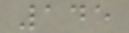145
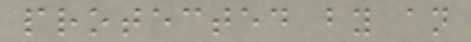protected by an
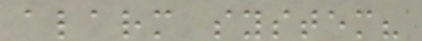alarm system?
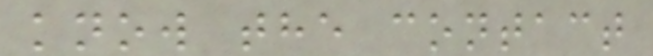know the contact
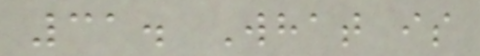31. What is
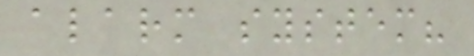alarm system?
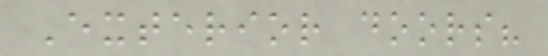Exterior doors?
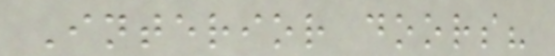Interior doors?
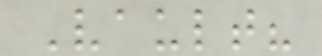Vault?
